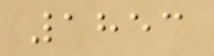1853
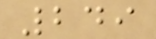249
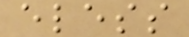eless
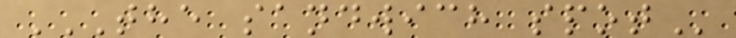THE SANDWICH SPOT
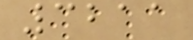3211
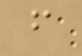f
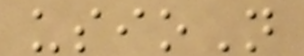usioN
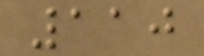110
